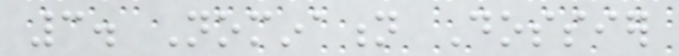3. Nomination Dossier
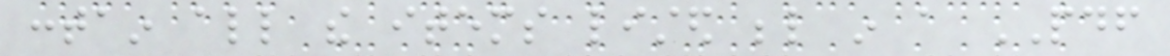contain all the items listed below in a PDF
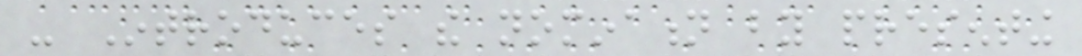- Introduces the nomination by presenting
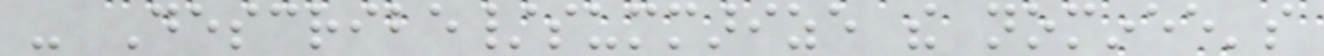- Describe/summarize the nominee's
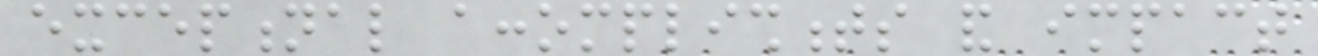exceptional accomplishments and impact
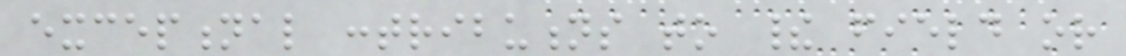exceptional contributions to their field or
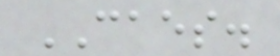CAES.
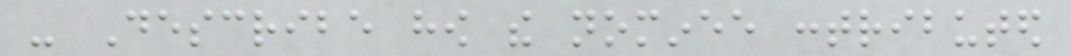- Describe how the nominee contributed
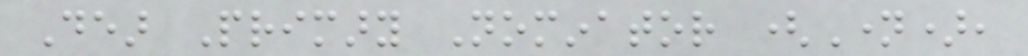Dear Primary Nominator (Name),
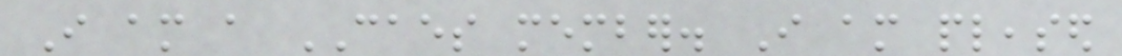I am a CAES member. I am pleased
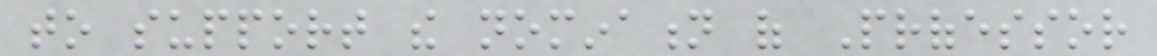to support the nomination of Professor
